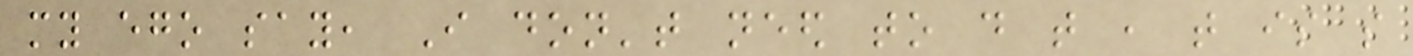my ego say, I don't need to do that , that is so
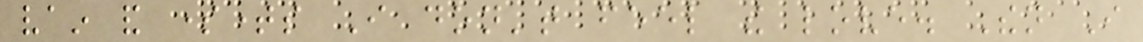vain and sometimes I don't feel the love. Then I
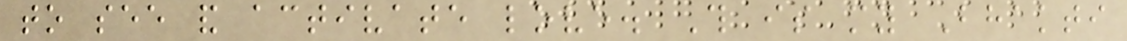to see and activate love. This is my Bhakti
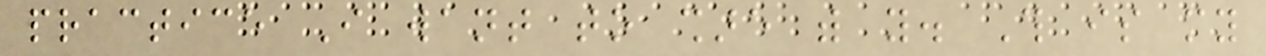practice I want to share with you. This is my
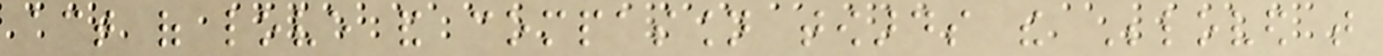act of love and compassion towards the Beloved that
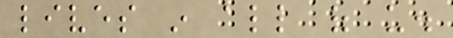lives in all of us.
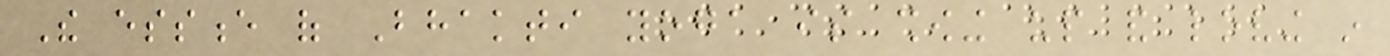The essence of Bhakti yoga is showing up and loving in
